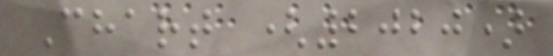Chart (2020)
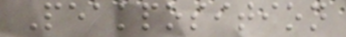Peakposition
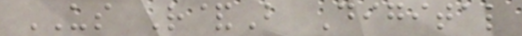US R&B Digital
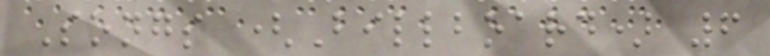Songs (Billboard) 6
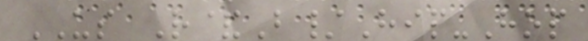US R&B/Hip-Hop
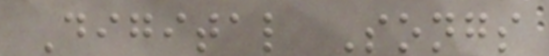Digital Songs
